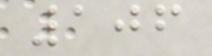106
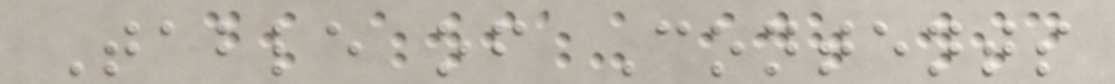Table of Contents
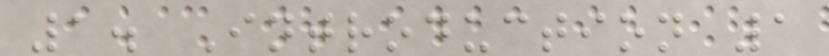1. Introduction 1
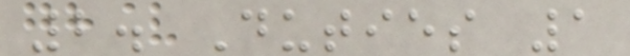2. Duties 1
